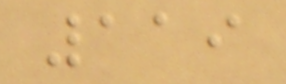119
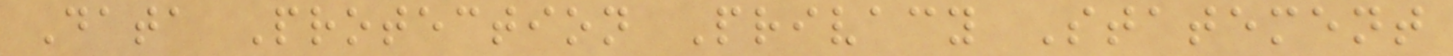Data Protection Privacy Statement
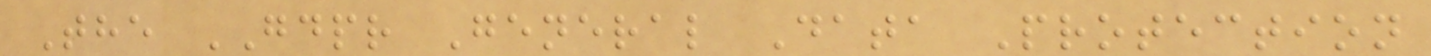The GDPR General Data Protection
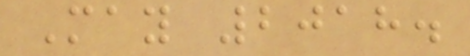May 2018.
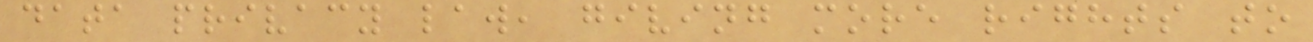data privacy law, giving more rights to
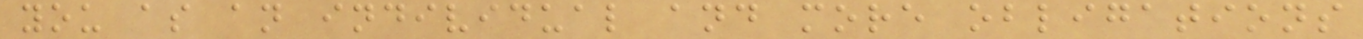you as an individual and more obligations
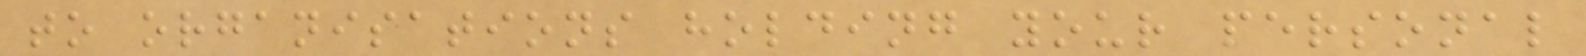to organisations holding your personal
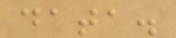data.
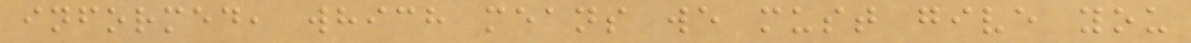informed, which means we must give you
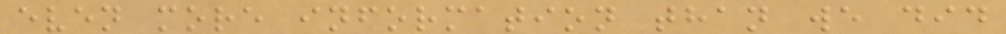even more information than we did
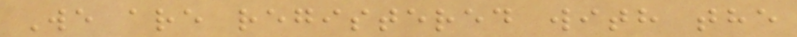We are registered with the
